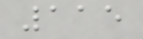115
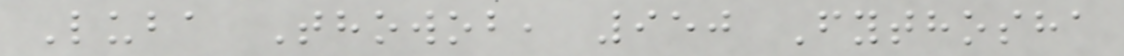Luba Thowob, 950 Fythosha
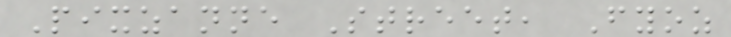Pixzanne Street, Fyoz
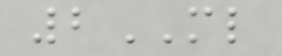2ML
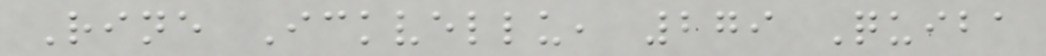Rine Ickvellu, 279 Quiba
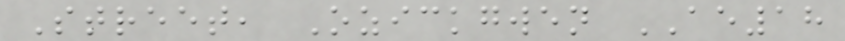Street, Ozickgwen AE18
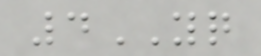4YQ
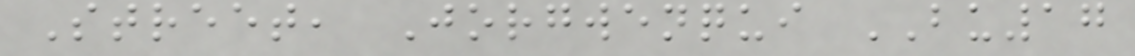Street, Jorgwenqui BU17
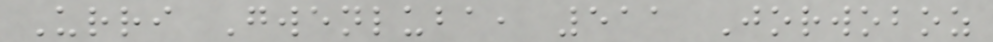Urri Gwenluba, 511 Jorwoboz
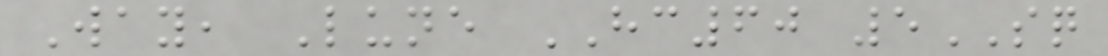Way, Lune HC60 5SQ
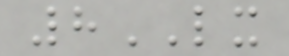8LX
